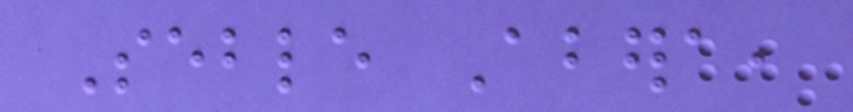Seble Abera,
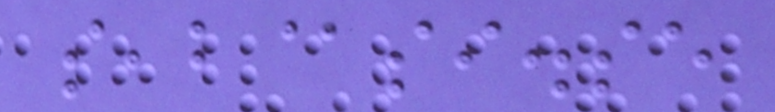seab@si.se
